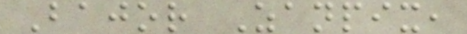Bajor Zanpix,
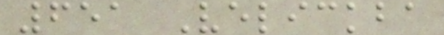651 Velickba
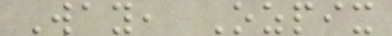Way, Ozpix
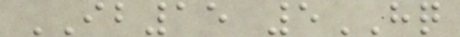IB15 5HQ
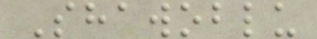Shawoblu
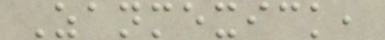Zanmexick,
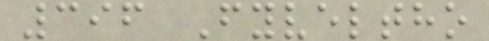396 Fyveltho
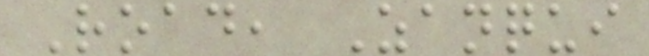Road, Zanqui
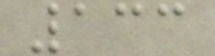133
